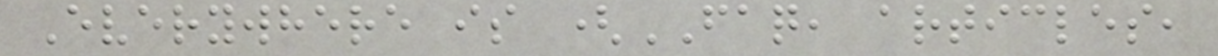Everywhere is (FAQ, articles,
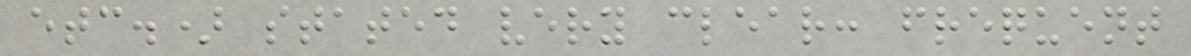etc.) stated very clear: frequent
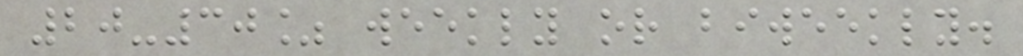20-30% weekly or biweekly.
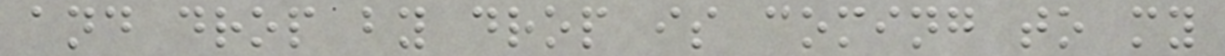and drop by drop is coming to my
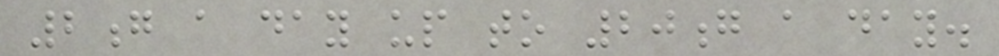2g a day up to 20g a day.
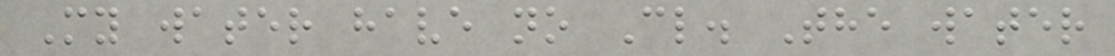My water have no Cl. The water
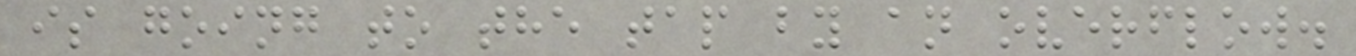is going to the tap by an overflow.
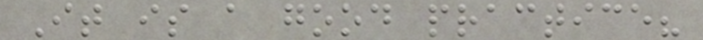It is a good practice?
